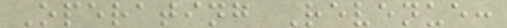Operating Revenue:
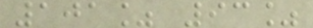101% 93%
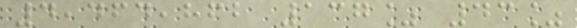4,464,862 137% 43%
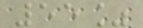55%
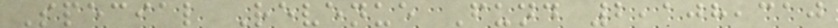Special Revenue Fund 2,108,310
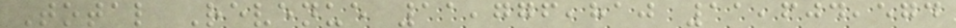Total Revenue 11,776,810 11,604,574
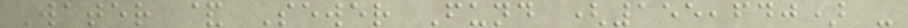Water & Sewer Fund (155,640) -
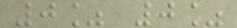0% 0%
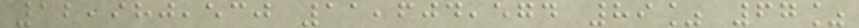12,980,530 11,604,574 89% 67%
